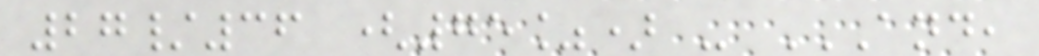27/36 (75%) - AND,
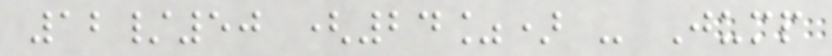12/50 (24%) - Jump
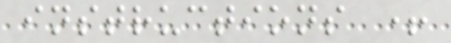instructions +
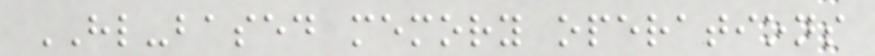HL-based memory operations
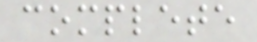complete
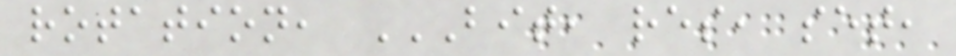rotation, BIT, RES, SET,
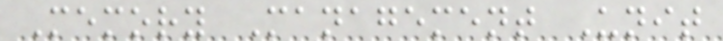Memory Management Unit
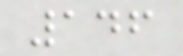146
